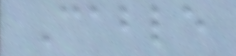Cable
